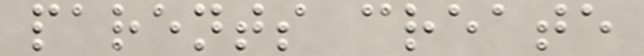parents create
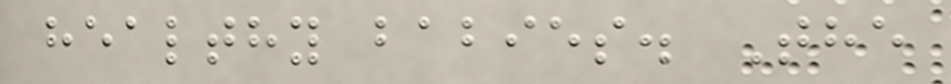healthy babies. The
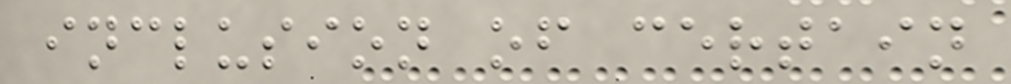inclusion of certain
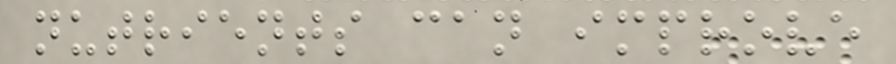nutrients can improve
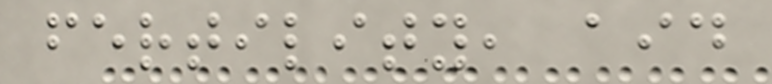fertility, aid
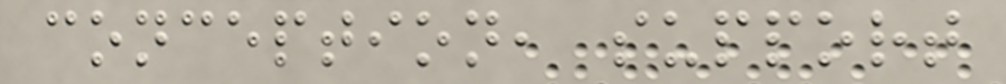conception, support
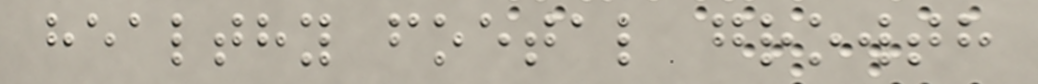healthy foetal growth
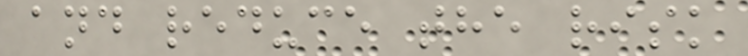and reduce the risk
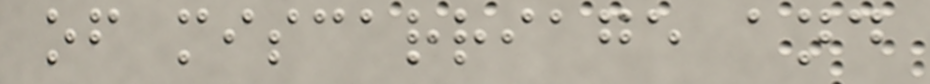of miscarriage and
